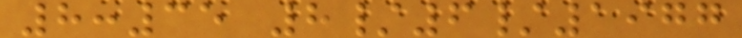8:35 8/6/1977
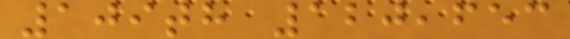109th 120,653
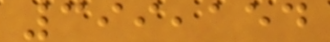399,154
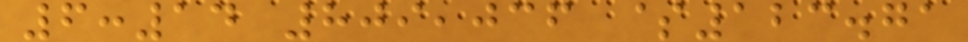6:14 809,036 $123.71
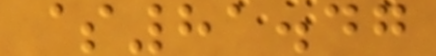$81.47
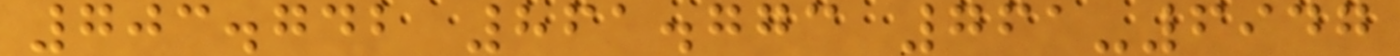703.742 861.773 761-6947
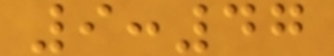9:47
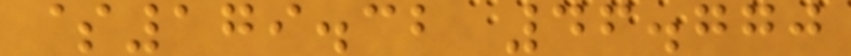$179.32 46.770
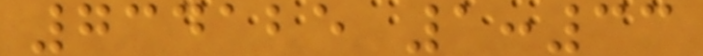734125 1:33
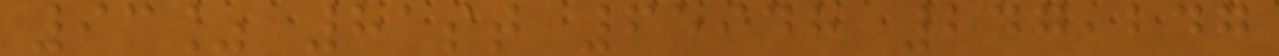93% 81st 65948 247,247
